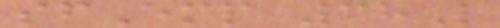sfEmp 38L
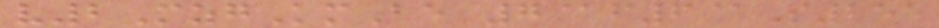v2MzgKmBe 7@f6@S255
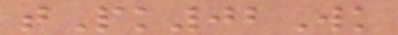tPk02Wk
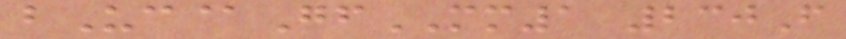bUc@GfMM1 230F
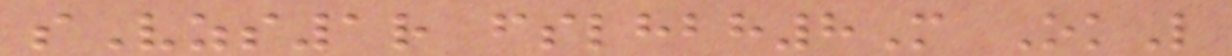sVzs1r fslhbh8M OkL
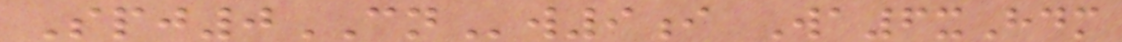Spj0CNw9i Wa6xHdm
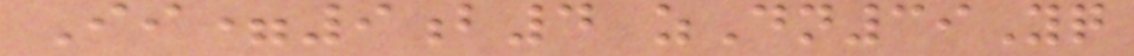Ii=9b4 zDn39Yq
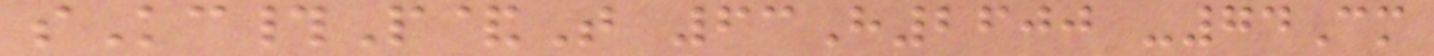sKc#P&T 63H2600 -74Cm
